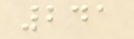241
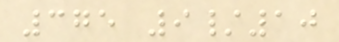375 9/10
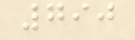790
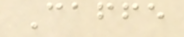Caffe
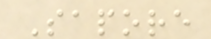Sapore
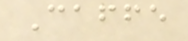Caffe
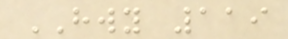HWY 119
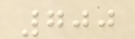700
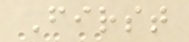First
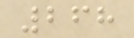268
